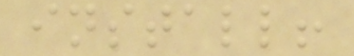install!
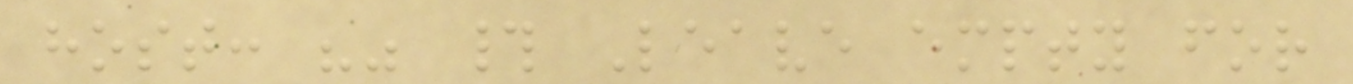host: "" # Leave empty for
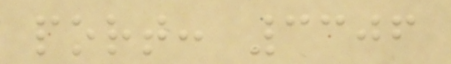port: 3306
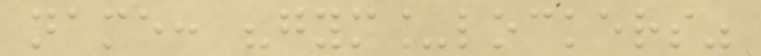name: "gym_lockers"
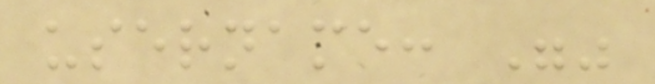username: ""
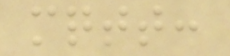mqtt:
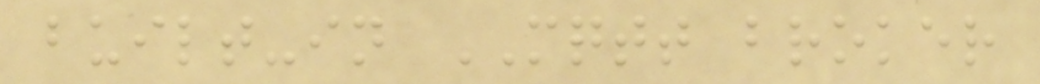built-in MQTT broker
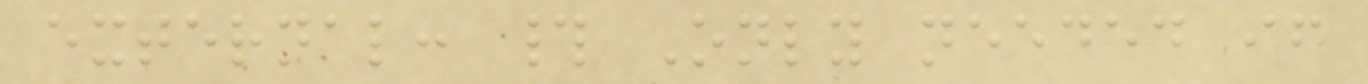external: # Only needed if
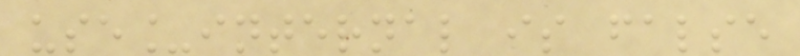use_internal is false
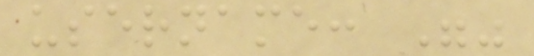username: ""
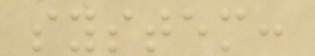system:
